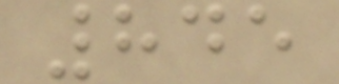845
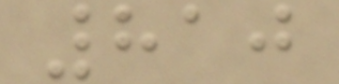810
